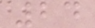24
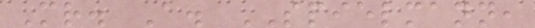Mr. A. SPIELMANN,
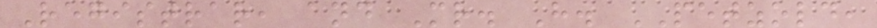Registrar, and Mr. H. PETZOLD,
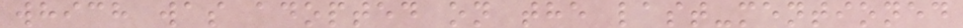which was adopted on the last-mentioned
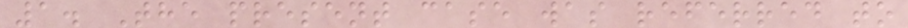1. The present case was referred to
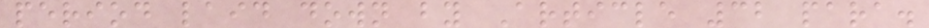period laid down by Article 32 para.
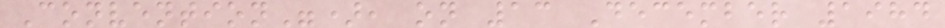Convention"), on 13 December 1984
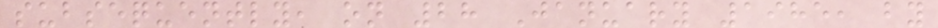subsequently, on 28 January 1985, by
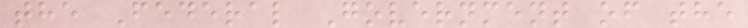the Federal Government of the
